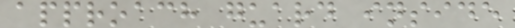approach guard inside
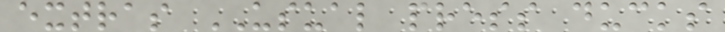extras USUAL press ducks
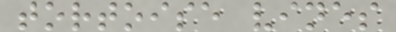tortoise vines
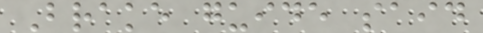Brake guide said
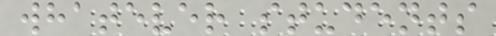whatever students
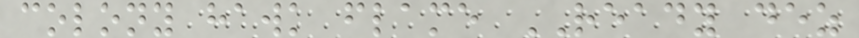colony hawk flame READY dez
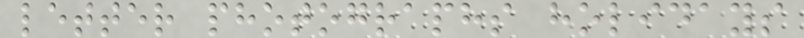letter photographs holidays
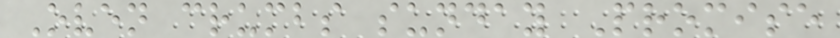Oven crumbs sunday Promise
